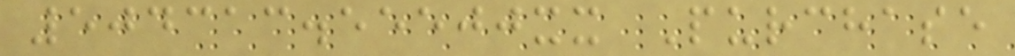504313.55500xx Purchase
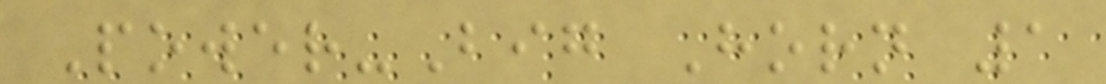Power-Big Horn 1
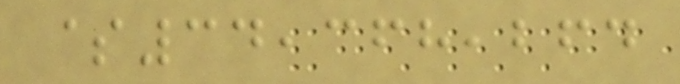$34,368,264
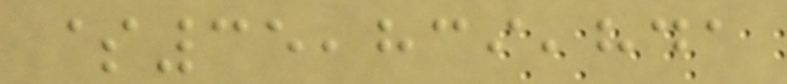$35,839,841
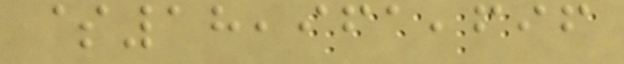$18,961,696
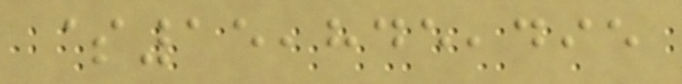$15,845,495
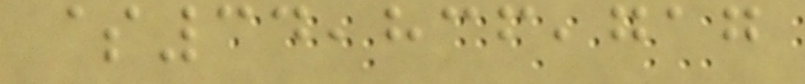$34,836,717
